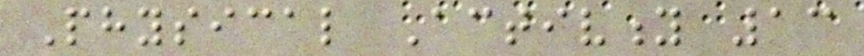Physical Activity 13
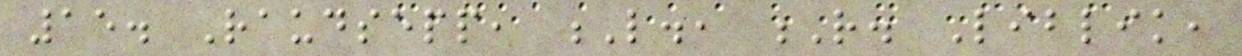15. Raudsepp, L., R. Liblik,
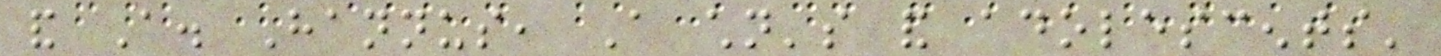and A. Hannus, A children's and adolescents'
